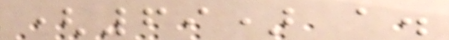(69) a.
